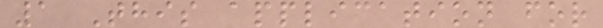1 This application for
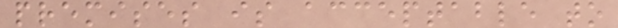premises is acceptable to
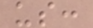us:
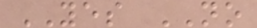YES NO
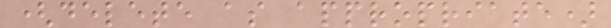(delete as appropriate)
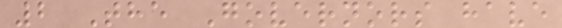2 The Governors have
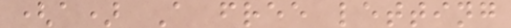(a) A free letting
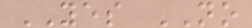YES NO
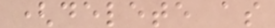(delete as
